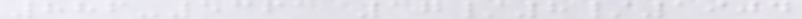886-5361 17/8/1904
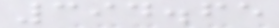394.65
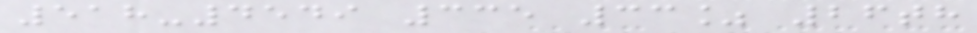518-4549 335 33% 26th
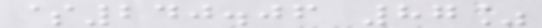$240.06 87%
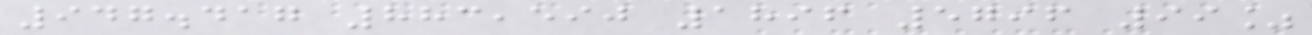947.417 883,590 1896 5796 99%
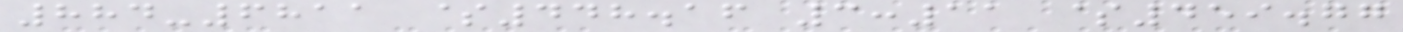884-6811 $448.16 3:11 $459.77
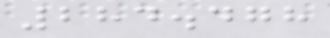284.478
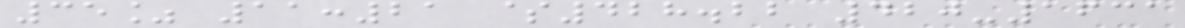35% 11:21 $428.22 420-1631
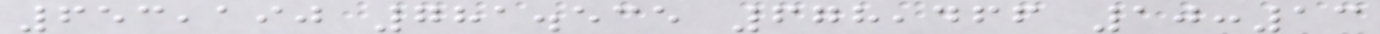653,190 781.535 678,466 10:13
